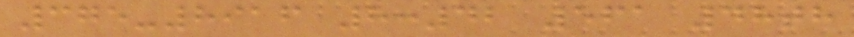375-8916 8:42 561 48th
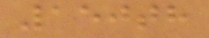150th
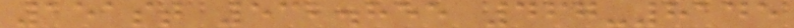151st 532.855 467-8145
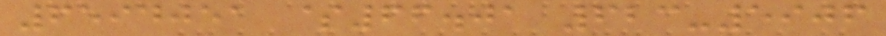6594051 $66.01 623-5906
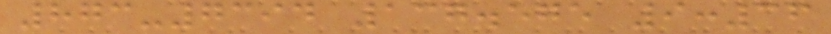873-7394 137.575 9:36
